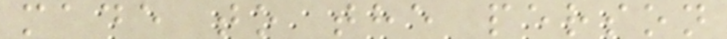made to the person
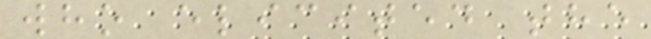who elicited the
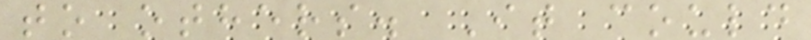to others. It could
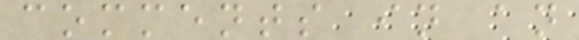comments in an
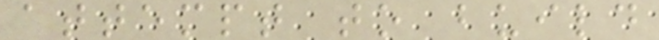attempt to build
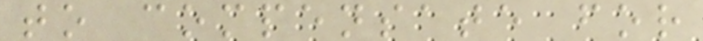to compensate for
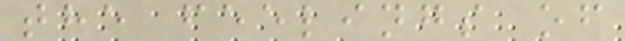the feelings of
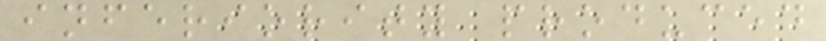inferiority produced
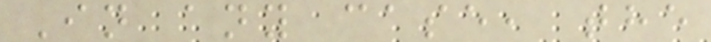In any case, the
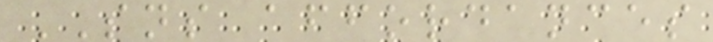SNS affordances
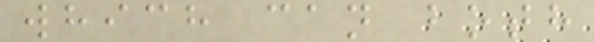which can both
